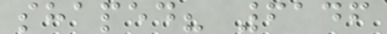shaped? 6146
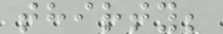thirty;
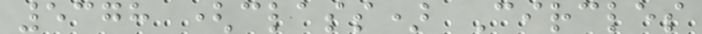5378 (class) Circles
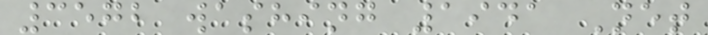3572 washing 1941 Net
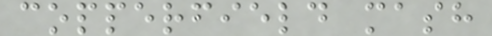copperfield mash
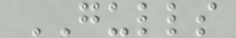GULLS
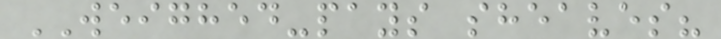WEIGHED-pays sheaves?
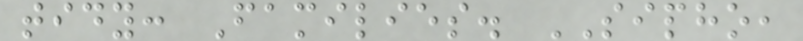tidy: Families. SIPHO,
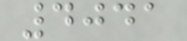4041
